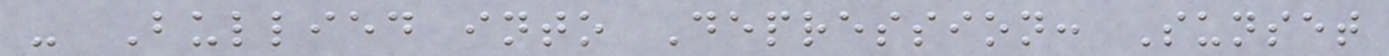- Bullied into Depression: Sunset
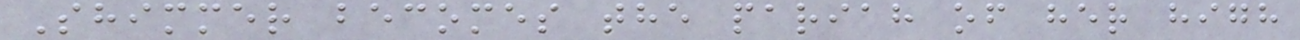Shimmer becomes the pariah of her high
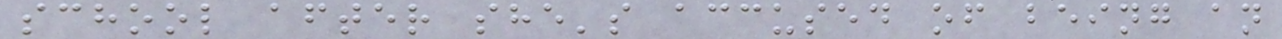school after she's accused of being an
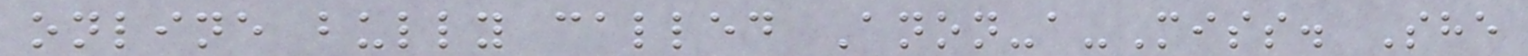online bully called Anon-a-Miss. She
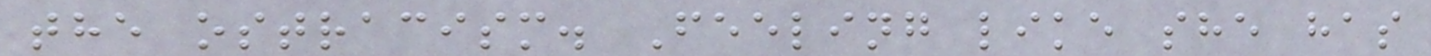the ostracism. Feeling like she has
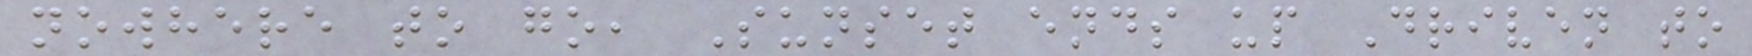nowhere to go, Sunset ends up Driven to
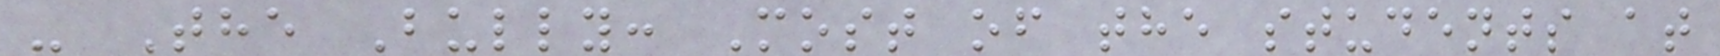- The Bully: Most of the students at
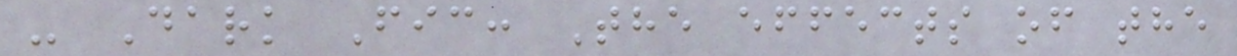- Dark Fic: The effects of the
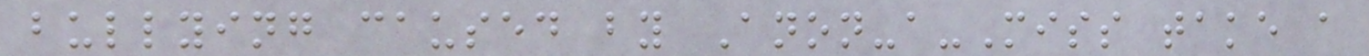bullying caused by Anon-a-Miss take a
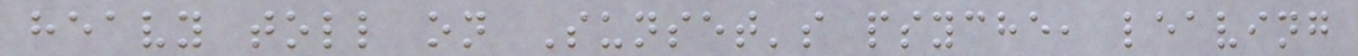heavy toll on Sunset's psyche, leaving
